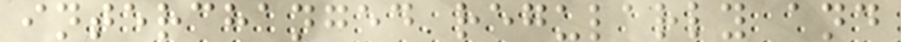interchanged regularly and
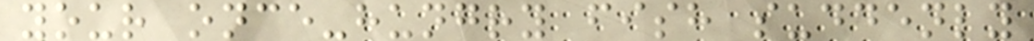your once-hungry fish suddenly
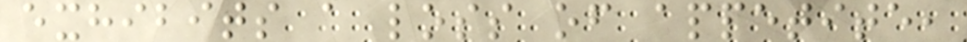exhibits a loss of appetite,
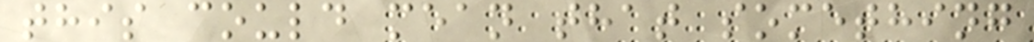this could mean that something
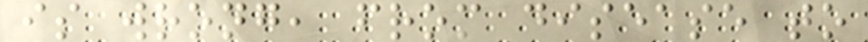is wrong, from disease to
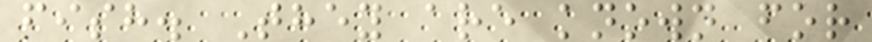fish. They are known for
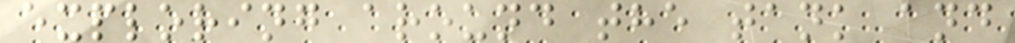exploring around the tank and
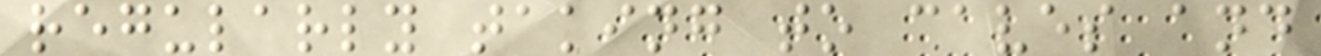regularly taking to caves and
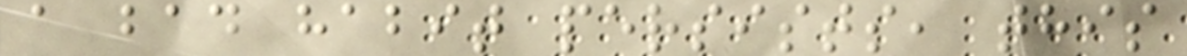a bad habit persists, this
